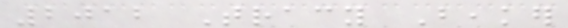2012 Tracy Beaker
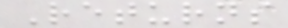Returns
